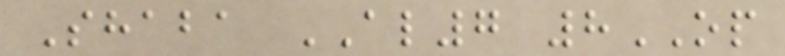Shaba AL7 8OP
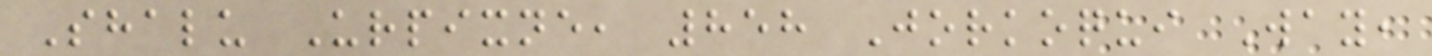Shalu Urpixne, 858 Jorkoqui Way,
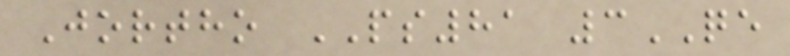Jortho PS81 3QE
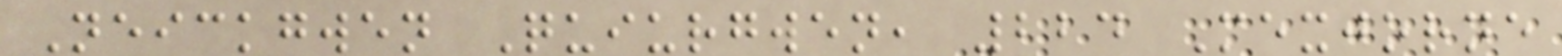Neickgwen Quiurgwen, 224 Mexjorne
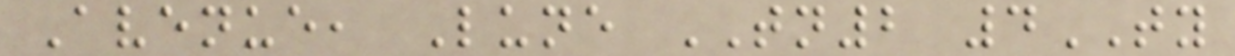Avenue, Lune TN2 4TY
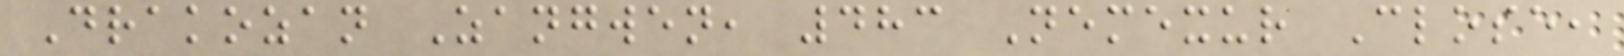Drakozan Zangwen, 483 Nemexur Close,
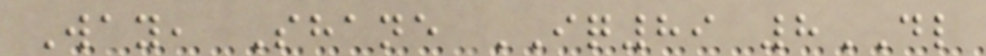Way, Shane IQ89 8DL
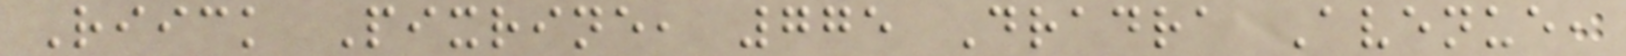Riick Pixrine, 775 Dradra Avenue,
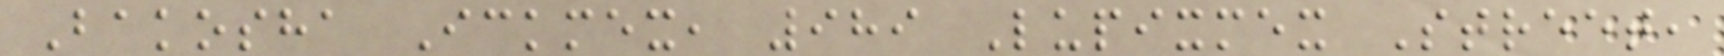Bakosha Ickmex, 989 Lupixmex Street,
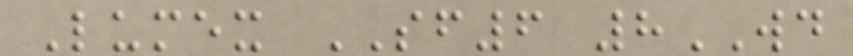Lumex SF6 8WD
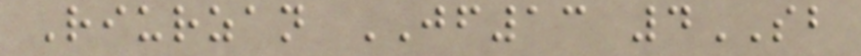Riurzan JF13 4SB
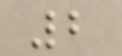2
